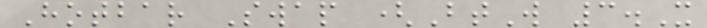Hotbar Swap (BtW 3.X
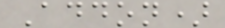Addon)
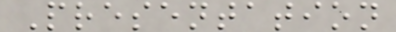Presentation
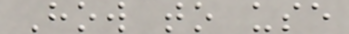How to use
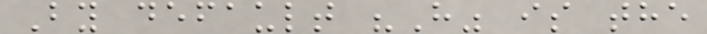By default "H" is the
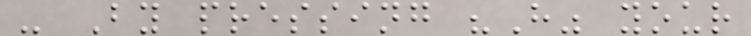- By pressing "H" your
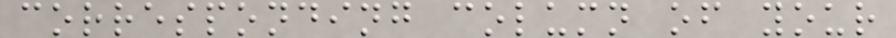corresponding column of your
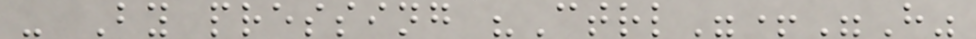- By pressing "Ctrl"+"H"
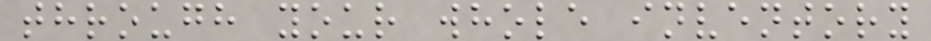through your whole inventory
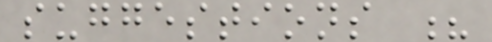suggestions ?
